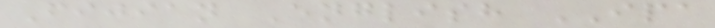Fijian English IPA
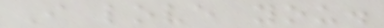I love you.
